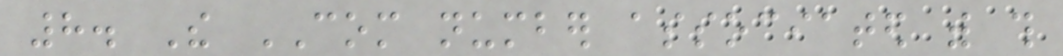8. The COM number associated with this
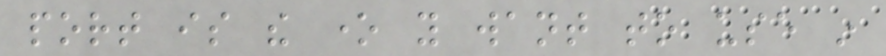port is the one you want to use in
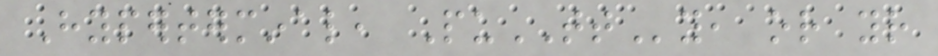Hyperterminal, PuTTy, or your
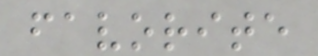favorite
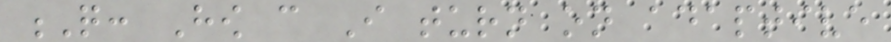Q: How can I turn on adaptive
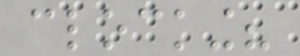clocking?
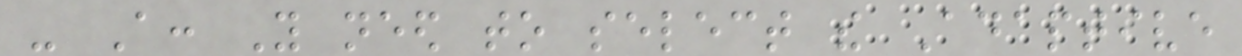- A: You need to select the Adaptive
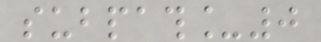subpath_0
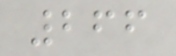266
